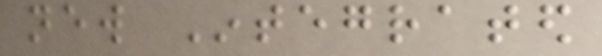new Integrated
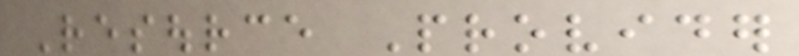Resource Provider
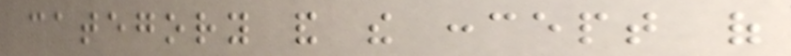category and the concept of
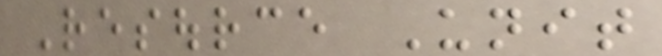Resource Unit
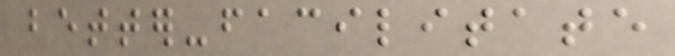better-facilitate
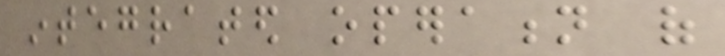integrated operation of
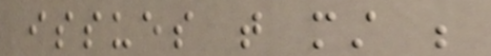issues that must be
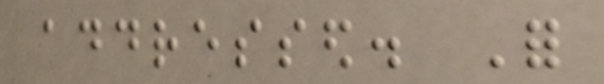addressed. For
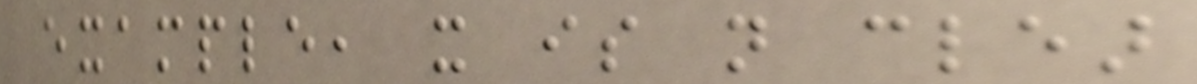example, it is not clear
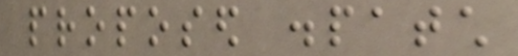proposed dispatch
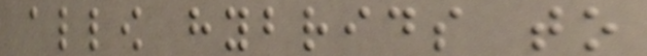allow hybrids to
